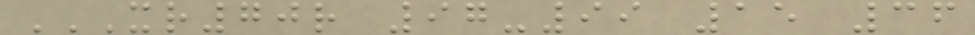XR70R 97-99 15 36
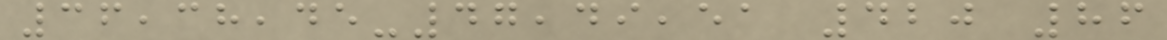36,38,45-47,49,51 420 86
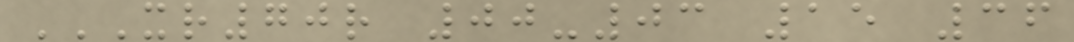XR70R 00-03 15 36
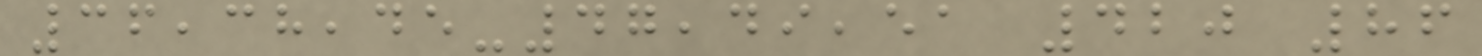36,38,45-47,49,51 420 86
